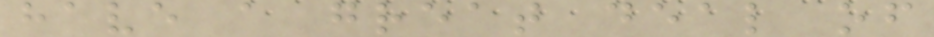have a great deal of
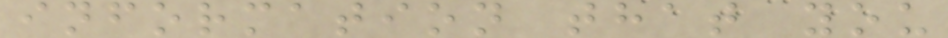information that you
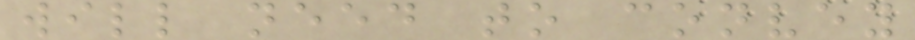will need to convey
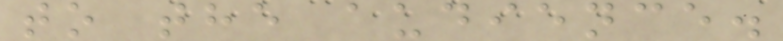to the audience.
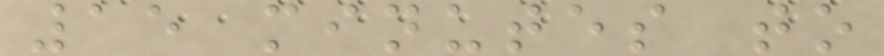15 minutes to
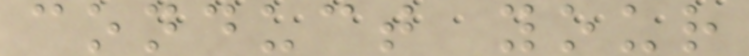conduct your
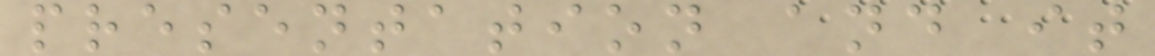presentation and it
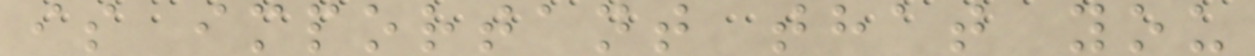is important that you
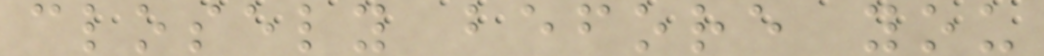closely before you
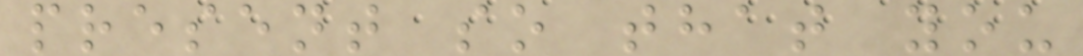present so that you
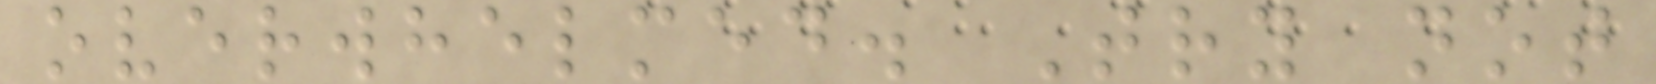overwhelmed. Try not
